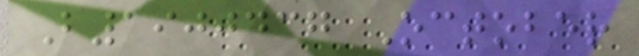B1900437 October
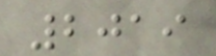2019
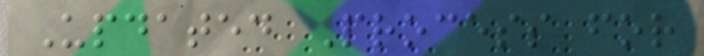Updated Process for
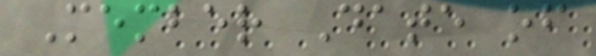Member Date of
